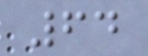64
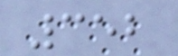352
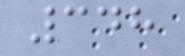348
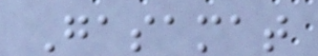Gasamat
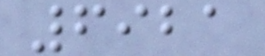6921
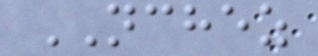NCHEZ
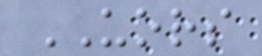UORS
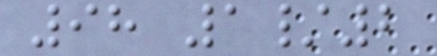98 1/2
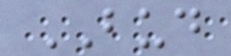BUD
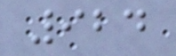924
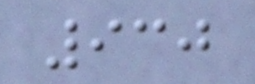930
